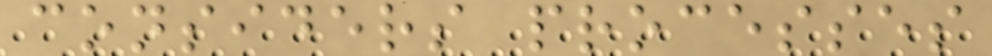considers processes
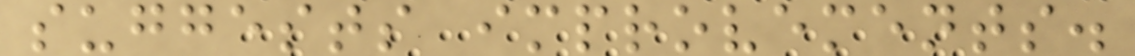suggests improvements.
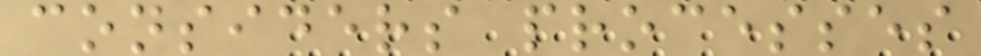considers processes
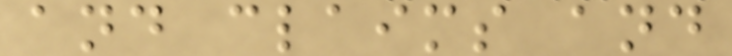and claims and
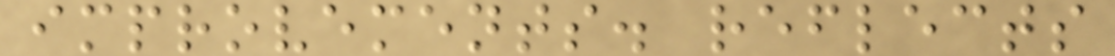improvements. reflects
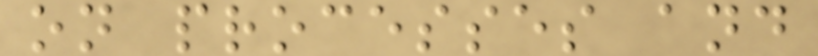on processes and
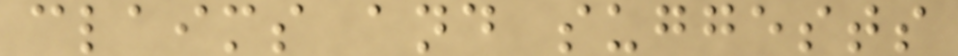claims and suggests
